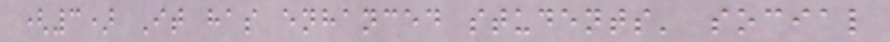(3) It has enhanced students' social
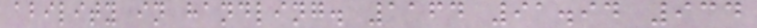ability in handling. 1164 91.94 934
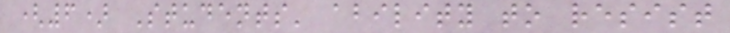(6) Students' ability to resist
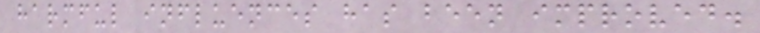harmful influences has been improved.
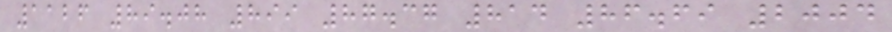1126 89.08 899 87.37 814 86.69 2004
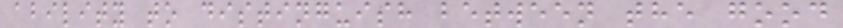ability to distinguish between the good
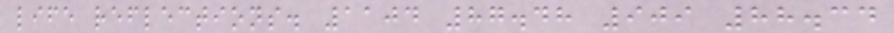life reflections. 1104 87.48 909 88.34
